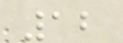12
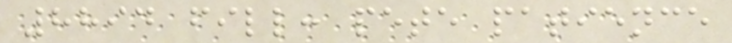8894 fill: pete patience
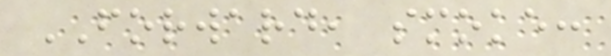FORWARD, smoke:
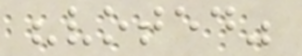"voted"
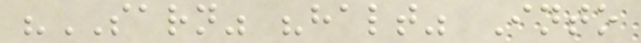"SARN" "halt" Into
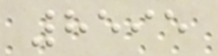8595
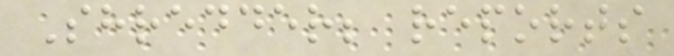Shredder; reports
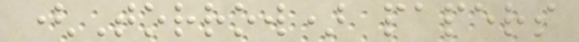(Torrow) papers
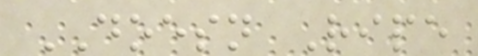DOESN Ripe
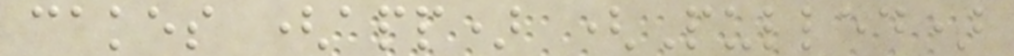cakes (app) (Pulled)
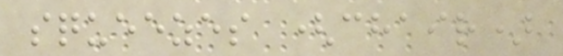squeezes (chair)
